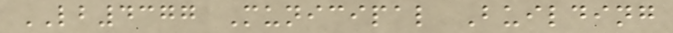LB4377 Municipal Building
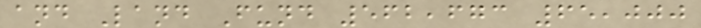and Land Fund 562,673 65,000
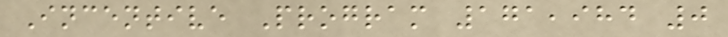Incentive Program 171,984 0
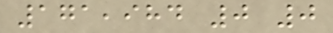171,984 0 0
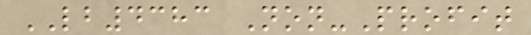LB4383 Non-Profit
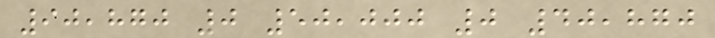90,870 0 50,000 0 40,870
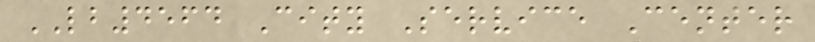LB4564 City Service Center
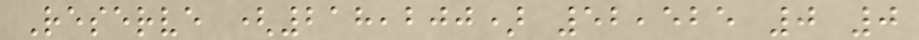Reserve (218,200) 52,525 0 0
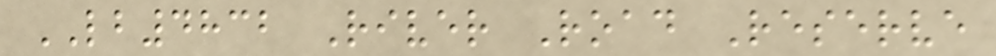LB4832 River Road Reserve
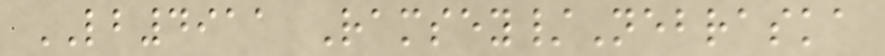LB4911 Ramsey/Nebraska
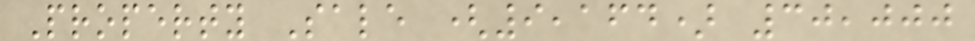Property Sale (9,164) 30,000
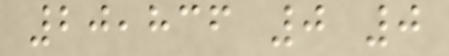20,836 0 0
